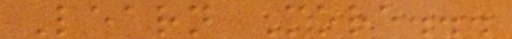Learn More...
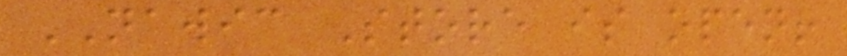NAWIC Store is open!
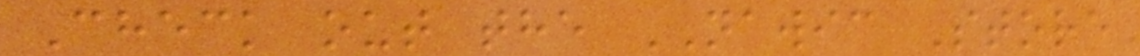Check out the NAWIC Store
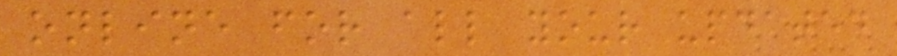online for all your updated
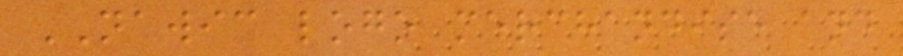NAWIC logo merchandise and
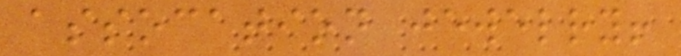assocation jewelry!
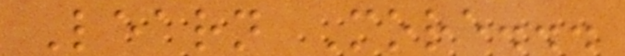Learn More...
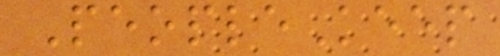PeopleKeep
